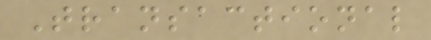Transactional
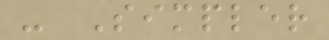- Simpler
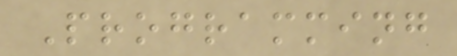Programming
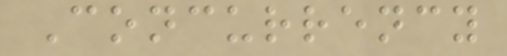Concurrency
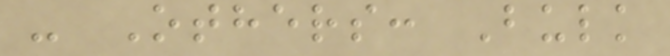- Others: Bulk
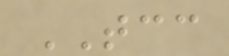TCC
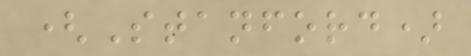(Stanford)
